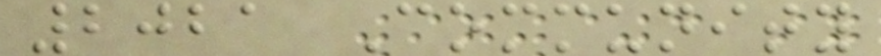2021 Community
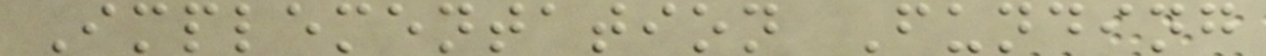Implementation Funding
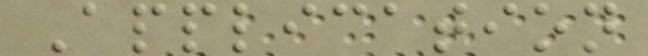Application
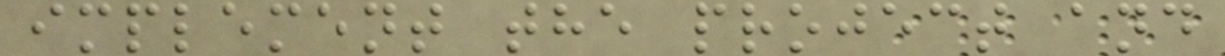implement the project and
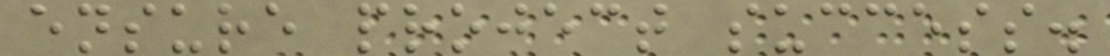ensure project success.
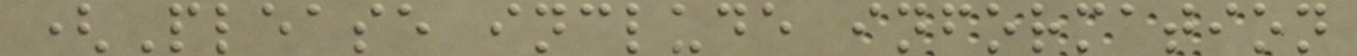(Please include information
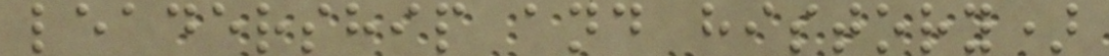leadership and history)
